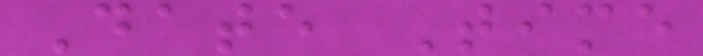Date Time
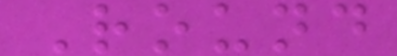Round
